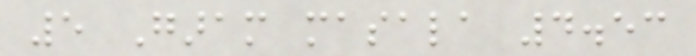5 Garam masala 4.53
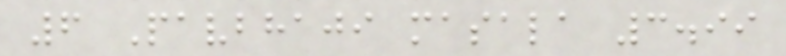6 Pavbhaji masala 3.99
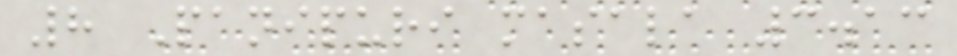8 Panipuri masala 3.13
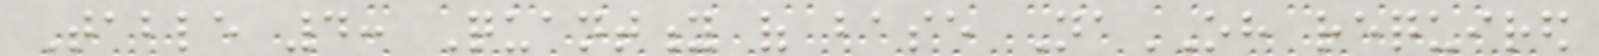Table 4: Quantity of base NaOH required
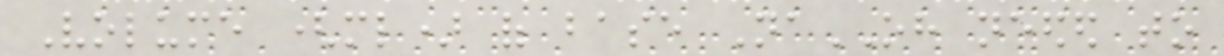Volume (ml) of base NaOH needed to
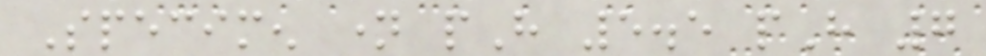Specimen name pH 5.5 pH 7
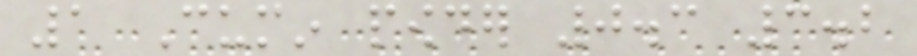1 Cumin powder 0.3 3.2
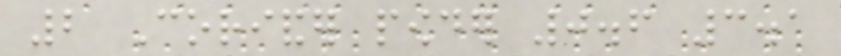2 Coriander powder 0.6 3.1
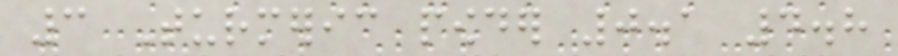3 Turmeric powder 0.1 4.8
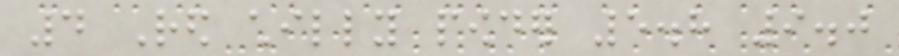4 Red chilly powder 5.8 9.0
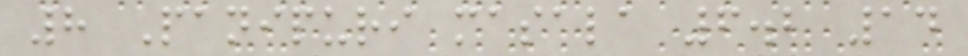8 Panipuri masala 6.2 14
